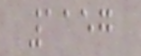1157
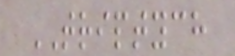TRIPTYCH
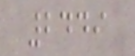2449
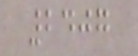2407
